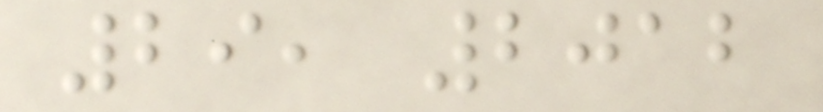29, 2012
